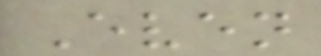Even
